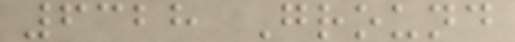6328 Ground
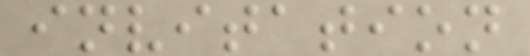invitation
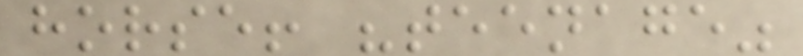horse! "teenage"
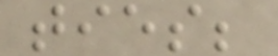ties;
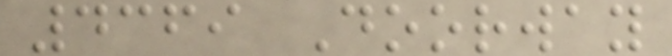4369 Doorway
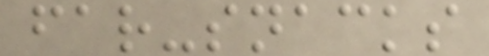far-snacks
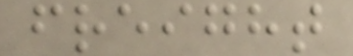freight
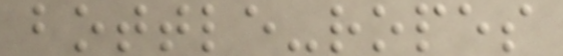bottle-ropes
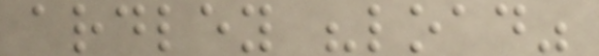ardley "load"
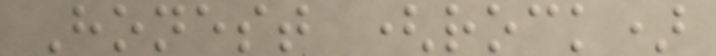Honest (rock)
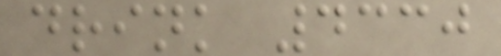drink 4330
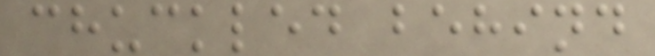chuckled behind
